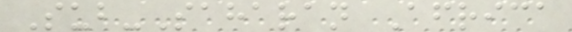Sub-Saharan Africa
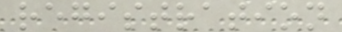registration
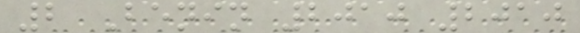2 Benin 2010 2010
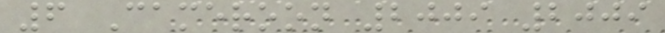6 Cameroon 2009 2009
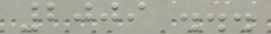2009 ...
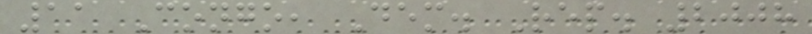11 Congo, Dem. Rep. 2008
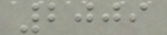2009
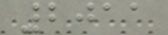2011
